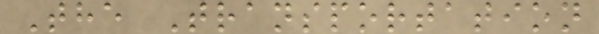The Transportation
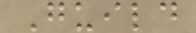Guild
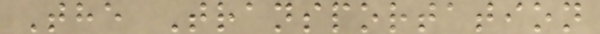The Transportation
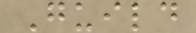Guild
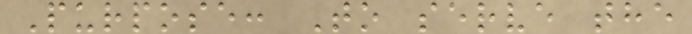Purpose: To serve the
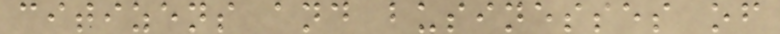citizens and businesses of
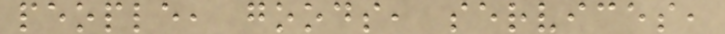people, goods, services,
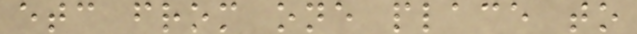etc from one place to
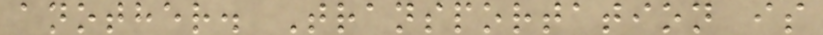another. Transportation is
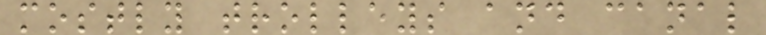mostly trolleys and canal
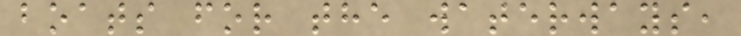boats for the waterways,
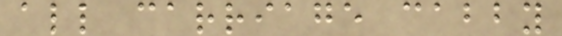all carriage cabby
